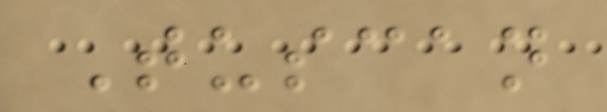Tuscan
